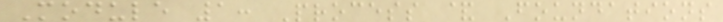Module 1: Process & Foundations
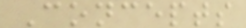Concepts
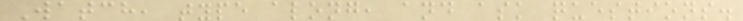Watch, type along, and ask questions.
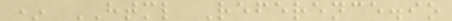* HTML Reference.io
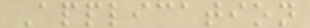Application
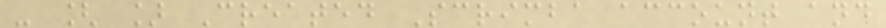- [ ] Created Scrimba account and
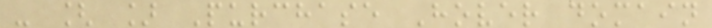- [ ] Purchase Hover domain
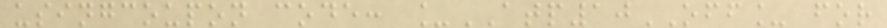usingcoupon code: _ATP10OFF_ for
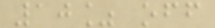10% off
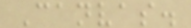Canvas.
